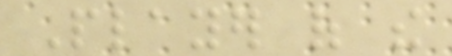Player of the
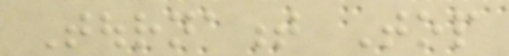Tournament Top
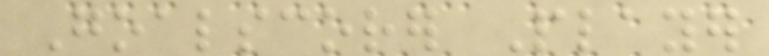Goalscorer Player
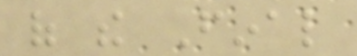of the Final
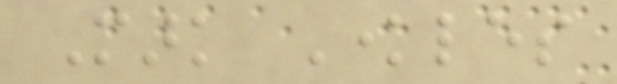Mark Knowles
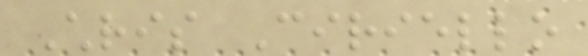Chris Ciriello
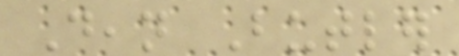Dean Butler
